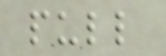pull
